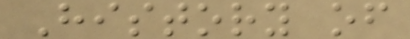History of
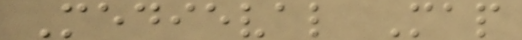Medieval Map
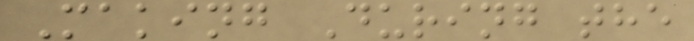Making During the
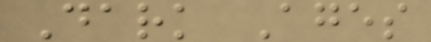Dark Ages
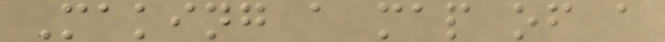Making a map of a
